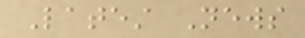Latest News
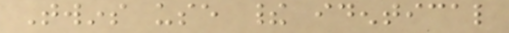Twins use their identical
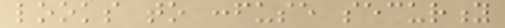looks to confuse security
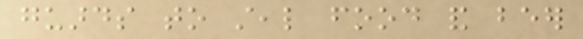guards to steal food and beer
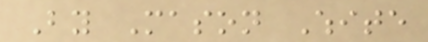By Mason White
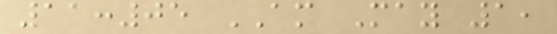11:05 AM May 1,
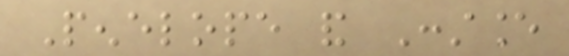Penelope and Constance
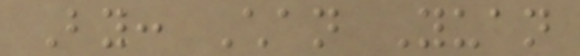By: Chan Yuan
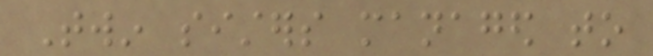Twin sisters managed to
